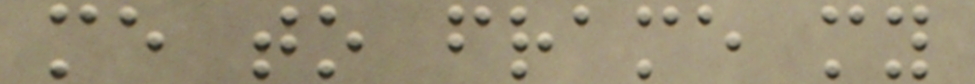me to frame my
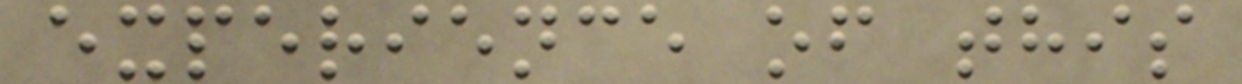experience of this
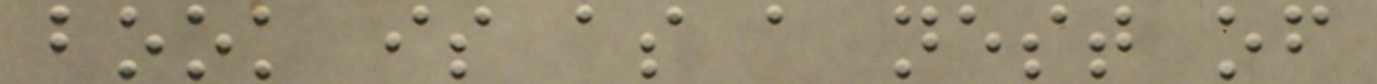book is as a nest of
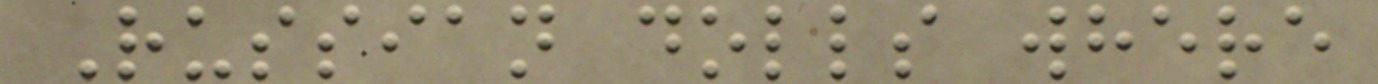Russian dolls where
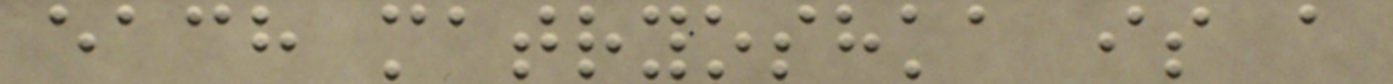each matryoshka is a
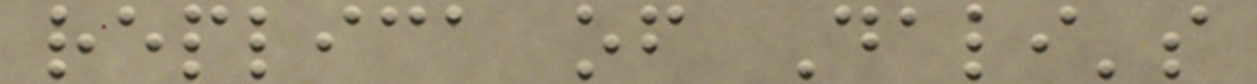replica of Dali's
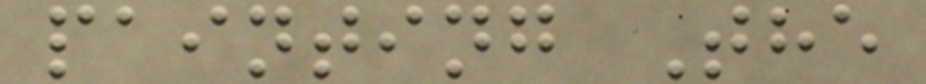painting The
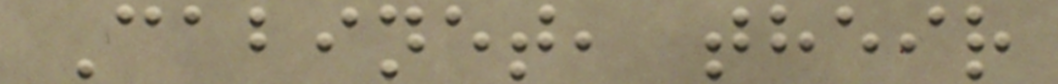Cabinet, their
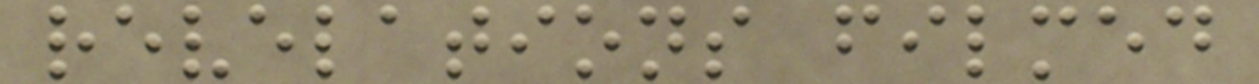revelations filmed
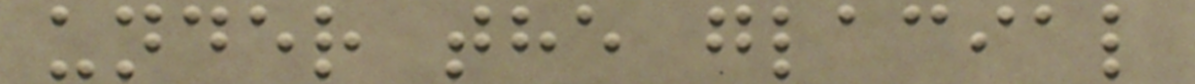under the glacial
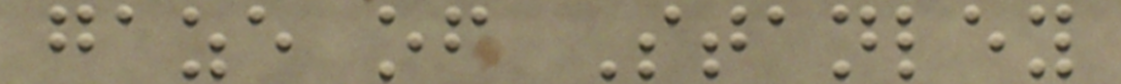gaze of Stanley
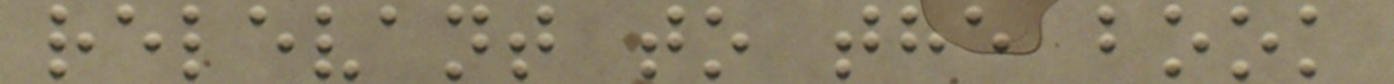relevant to the book
